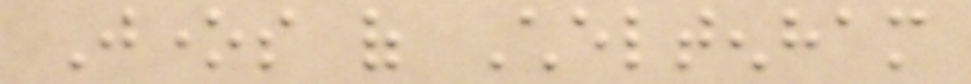Jones of Cheltenham
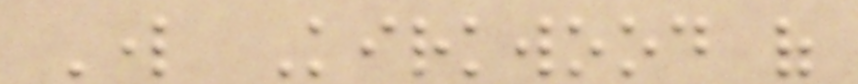Lord Kirkwood of
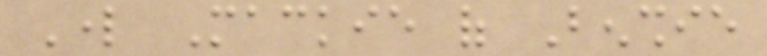Lord Mackie of Benshie
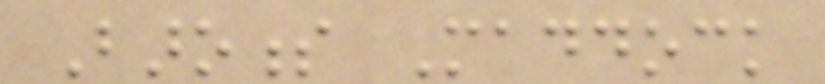Baroness Maddock
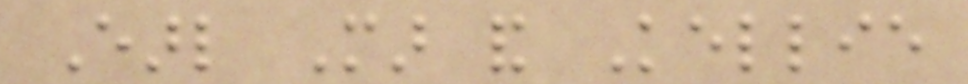Earl Mar and Kellie
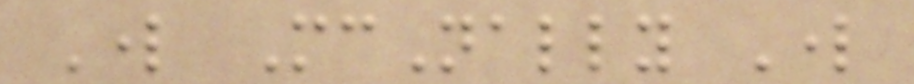Lord McNally Lord
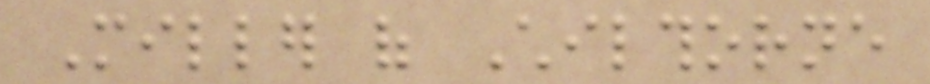Miller of Chilthorne
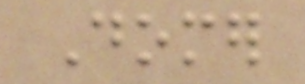Domer
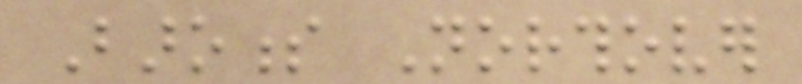Baroness Northover
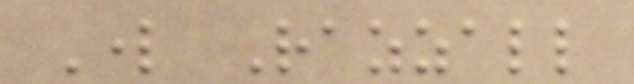Lord Razzall
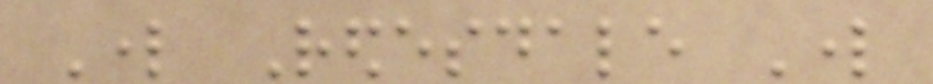Lord Redesdale Lord
